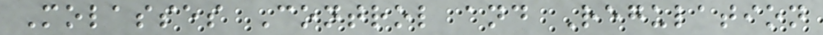Molasses Control and Regulation
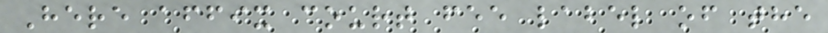Here affix court fee label of the
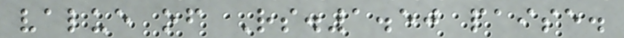value of Rs.1.50 paise.
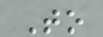To
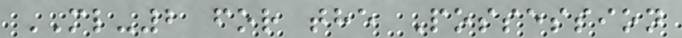ML-2 for the Possession
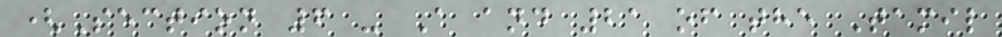(Section 6 - A and 21 of the Tamil
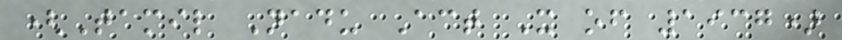(Tamil Nadu Act X of 1937)
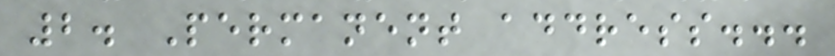2. Permanent address...
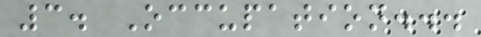3. Occupation...
